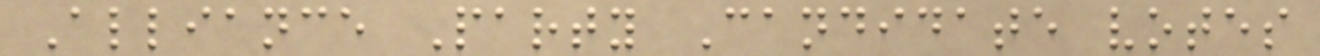Alliance Party Candidate votes
